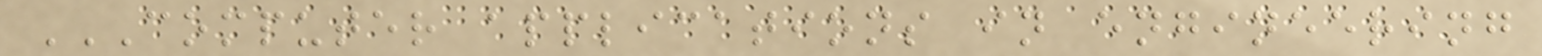COMPUTER APPLICATIONS IN ENGINEERING
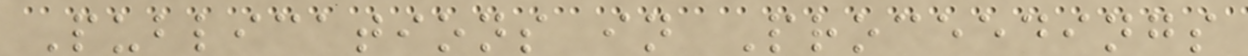Publications in Proceedings
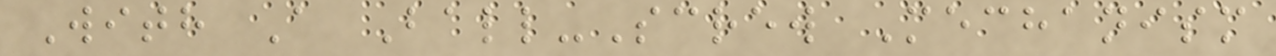With A Ball-Screw Mechanism
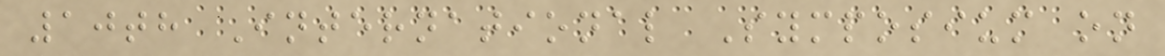10th International Symposium on
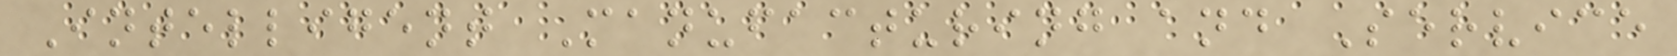Intelligent Manufacturing and Service
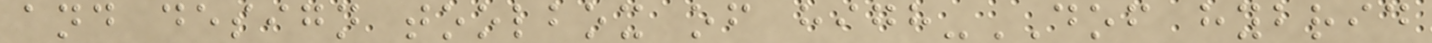and design toolbox of high-DOF hybrid
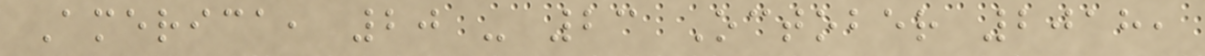America, 20 - 23 October 2018,
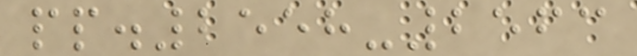pp.2558-2563
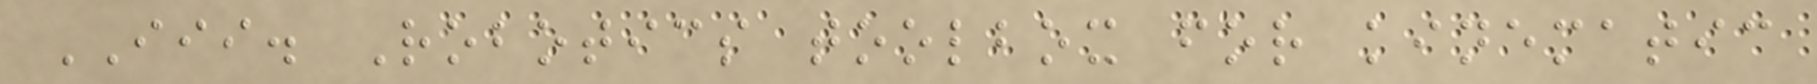III. Robotics toolbox for kinematic
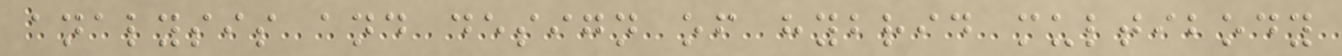analysis and design of hybrid multibody
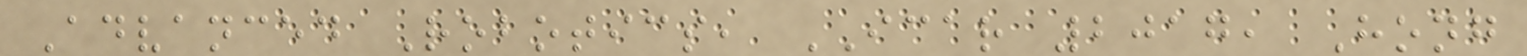Advanced Robotics, ICAR 2017, Hong
